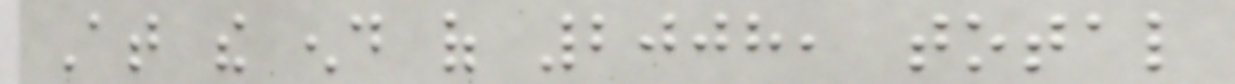At the end of 2008, total
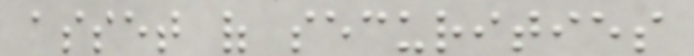asset of securities
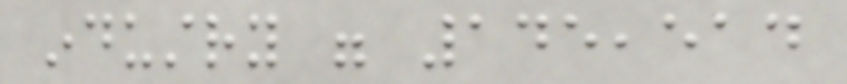industry were 145,514
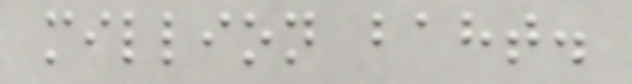million baht.
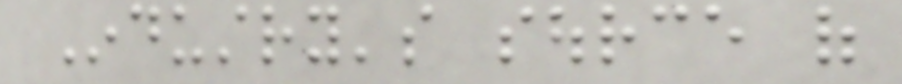Industry's source of
